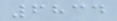6834
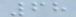68
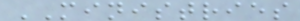MINISTRIES
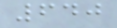640
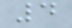4
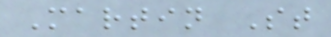Martin St
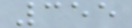355
